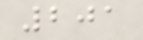201
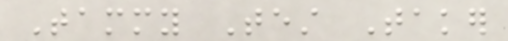Tammy Test Taker
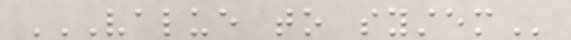VALUE TO SYSTEM
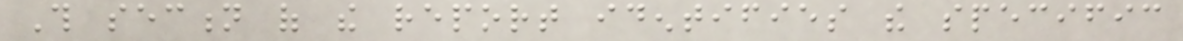This section of the report identifies the specific
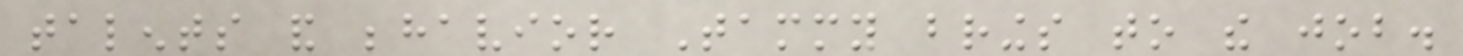talents and behavior Tammy brings to the job.
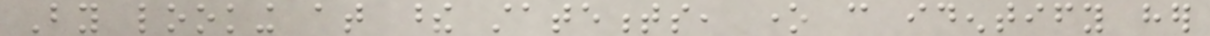By looking at these statements, one can identify her
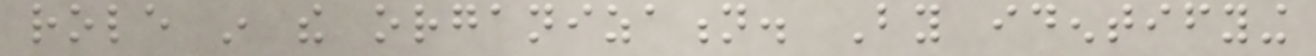role in the organization. By identifying
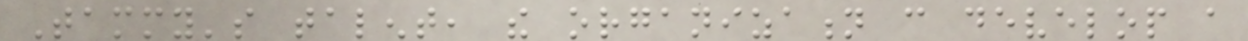Tammy's talent, the organization can develop a
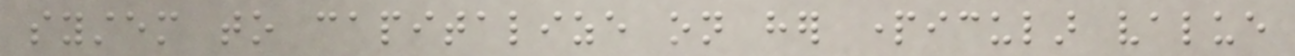system to capitalize on her particular value
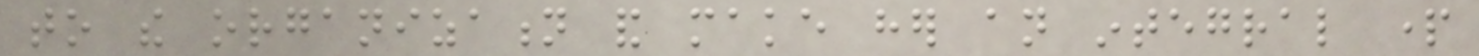to the organization and make her an integral part
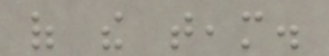of the team.
